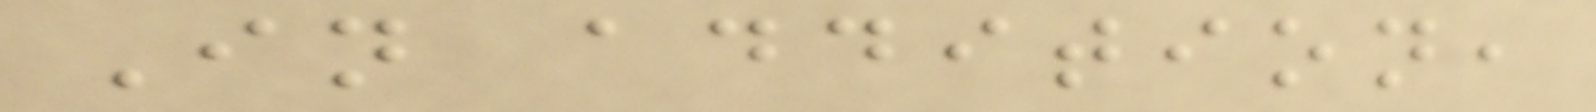In addition,
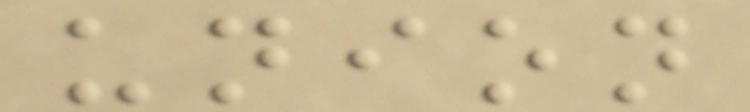union
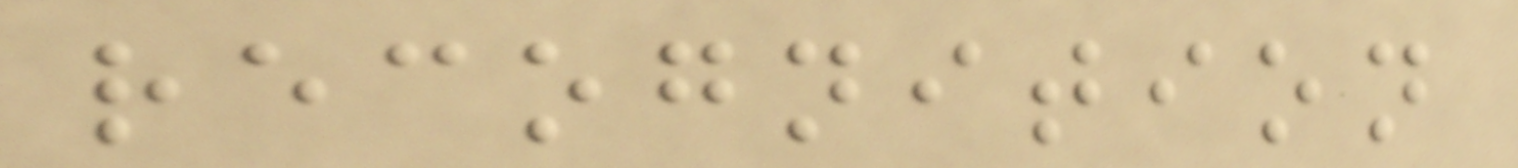recognition
